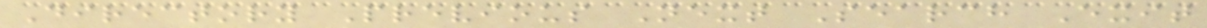Directory Previous Next Search Exit
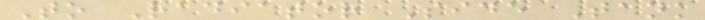To Radiator Side Tank
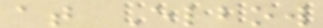at Elbow
